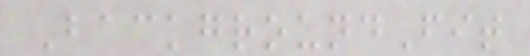BackgroundFit
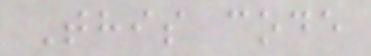This code
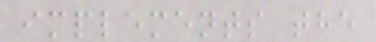implements the
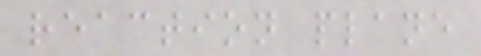reaction plane
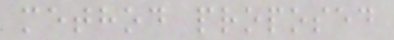method proposed
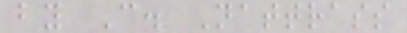by C. Nattrass
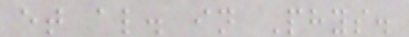et al. in Phys.
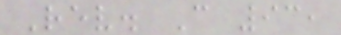Rev. C 93,
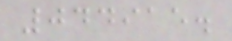044915.
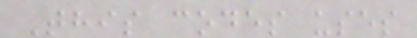This codes uses
